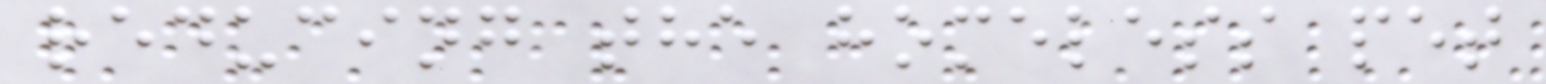reducing the homeless pet
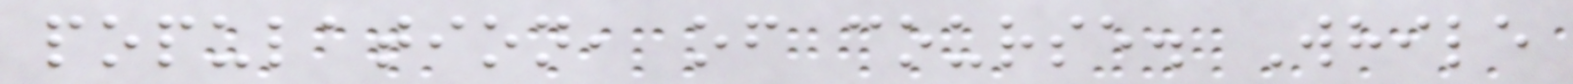population, of course. While
